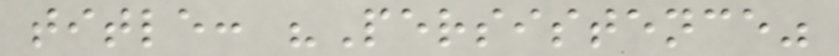title: "Persistence"
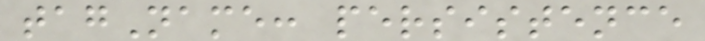tagName: persistence
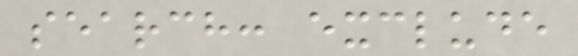search: exclude
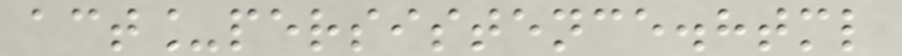act_persistence.html
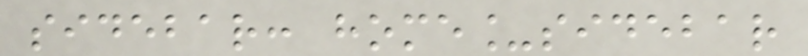sidebar: home_sidebar
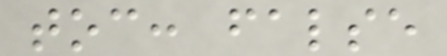toc: false
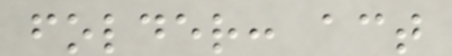folder: act
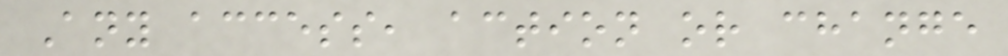Any access, action or change
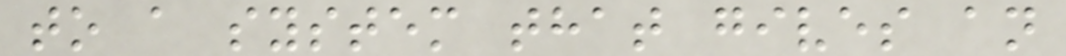to a system that gives an
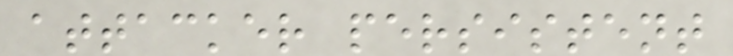attacker persistent
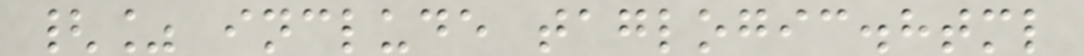{% include taglogic.html
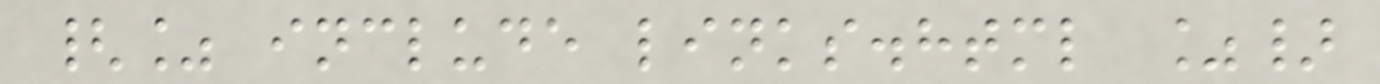{% include links.html %}
